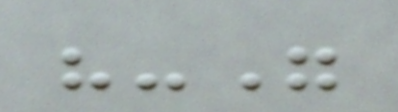"-"
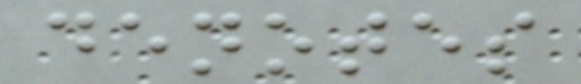denotes
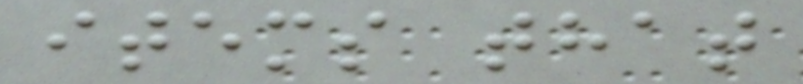items that
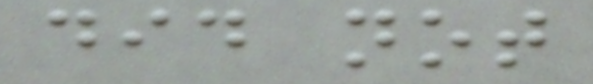did not
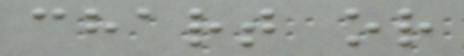chart or
